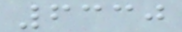6330
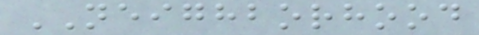NEIGHBORHOOD
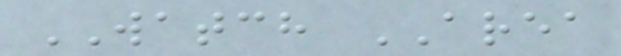WATCH AREA
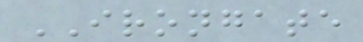IRONGATE
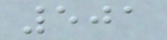501
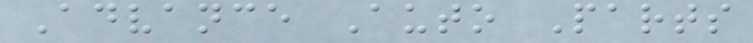Advance Auto Parts
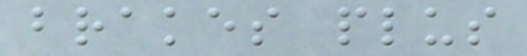brakes plus
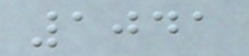1041
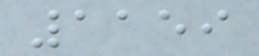1159
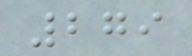279
